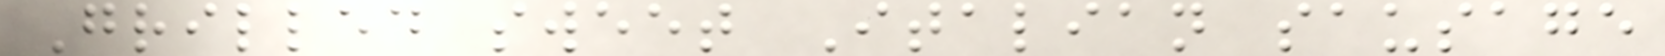Grilled sweet Italian sausage
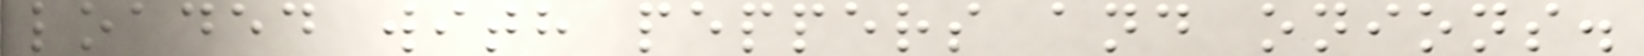loaded with peppers and onions.
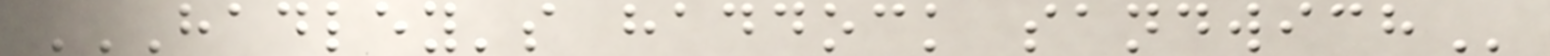HADLEY'S HADDOCK SANDWICH
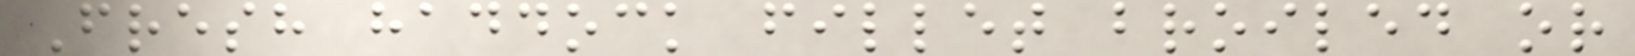Fresh haddock fillet broiled or
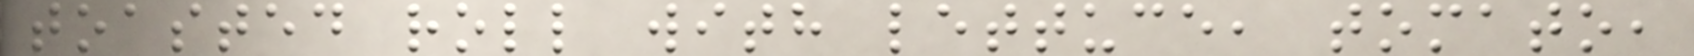toasted roll with lettuce, tomato,
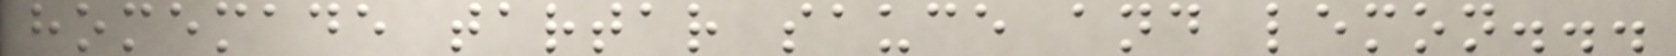homemade tartar sauce and lemon...
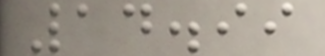14.99
